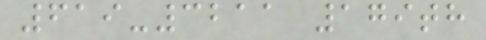619-3211 179th
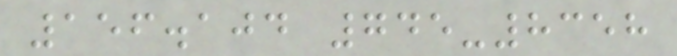156.104 745-8358
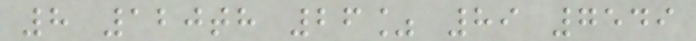8 120th 26% 89 7549
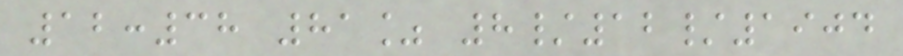12:38 81% 8/12/1904
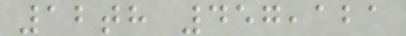12th 457,121
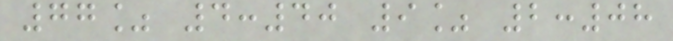77% 4:40 9% 2:08
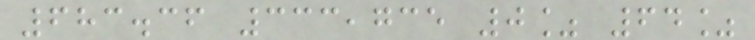683.36 333,735 0% 64%
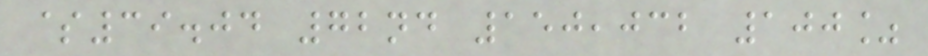$39.04 72nd 150,032 100%
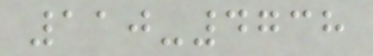110-4738
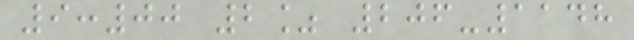9:00 2% 206-1148
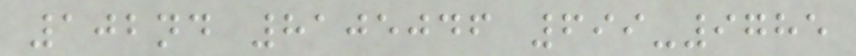102nd 8105046 699-9785
